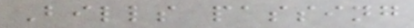Bills passing
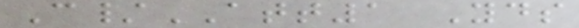C/ATT1 Yds
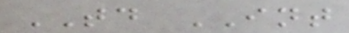TD INT
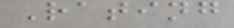Rating
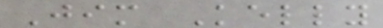Jim Kelly
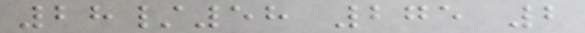28/58 275 2
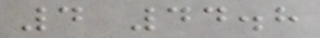4 44.8
